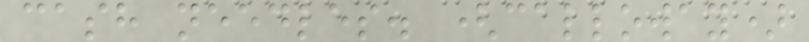cash needles. (calloway)
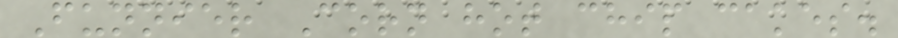Funnier Corn hot chip cakes.
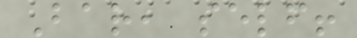Bar, self!
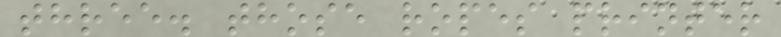three. those ropes printer
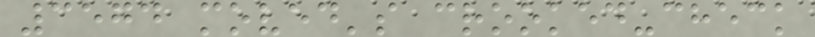3574 moved's crooked-check
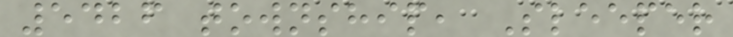5426 township, Sleeper
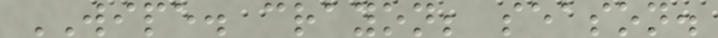WIPE. crayon; season.
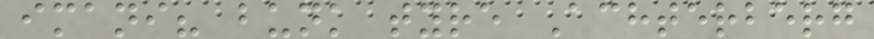imani? bunk tyre Achterberg
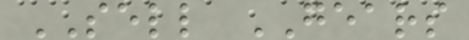SELL GEARS
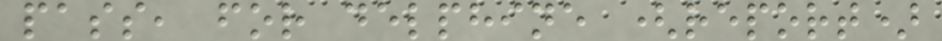pass, for delphine (report)
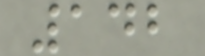142
